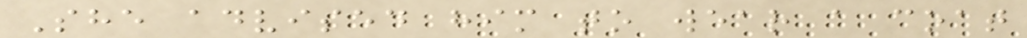She advised him to wear a coat
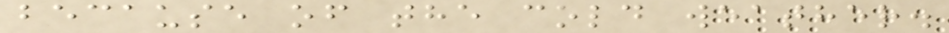because of the cold weather.
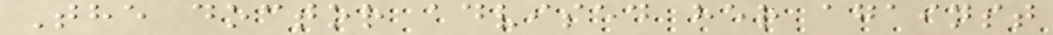The doctor advised her against
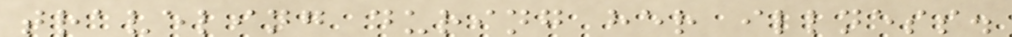traveling during her illness.
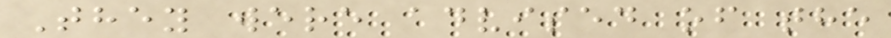They were advised of the
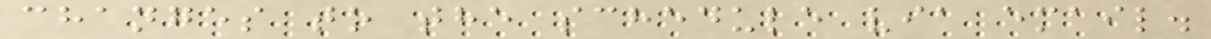changes to the schedule via email.
